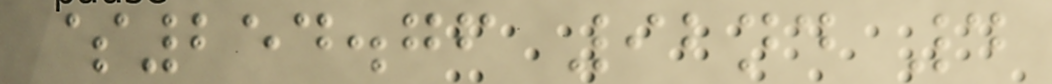$254.76 92nd 4
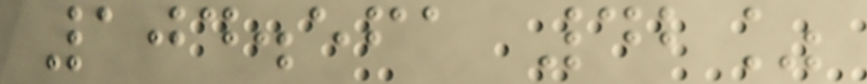104.561 42%
